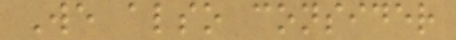We also consider
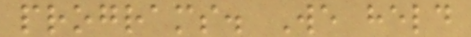programs. We held
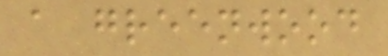a greenwood
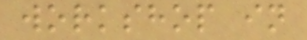workshop in
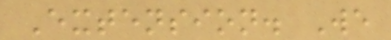Extension. We
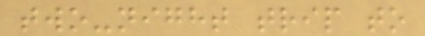two-night trip to
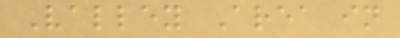Valley Area in
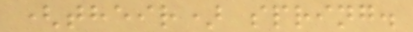(their) spring.
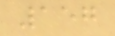157
